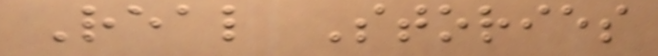Real Stories
